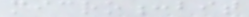micro:bit
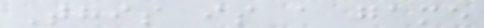This is a game
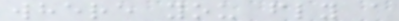where you fly a
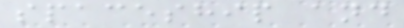spaceship and
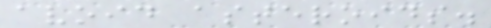avoid asteroids.
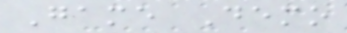Game Demo
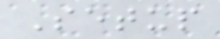Setup
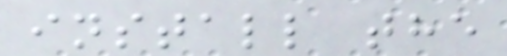install the
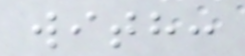with:
